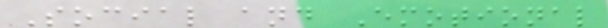Social and Emotional
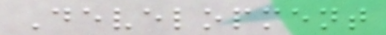Development
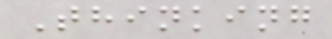Thinking
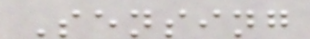Sensing
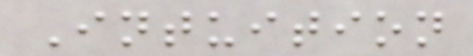Intuition
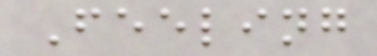Feeling
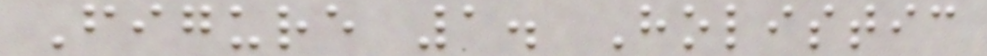Figure 1. Holistic
